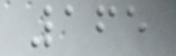165
